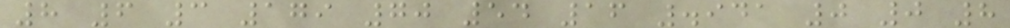8 6 3 179 70 54 16 .941 0 0 8
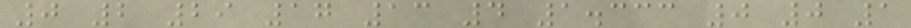0 2 29 17 13 4 1.333 0 0 1
